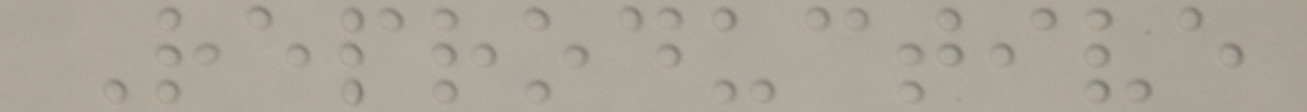Reproductive
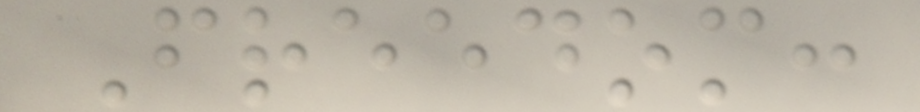Freedom:
